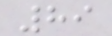89
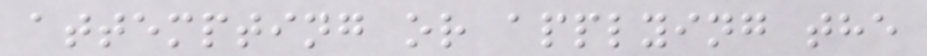attempting or applying the
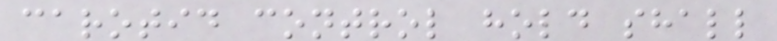carotid control hold shall
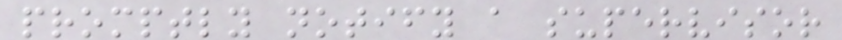promptly notify a supervisor
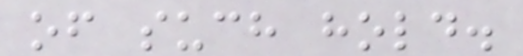of such hold.
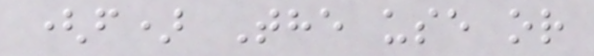(f) The use or
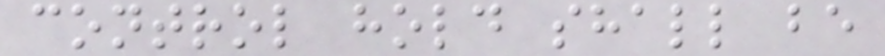control hold shall be
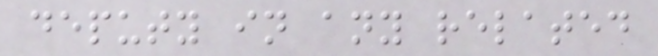deputy in any related
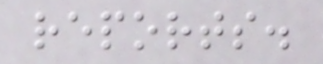reports.
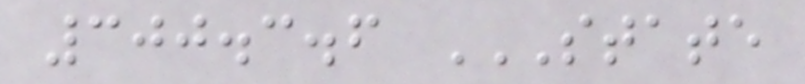300.3.6 STATE
